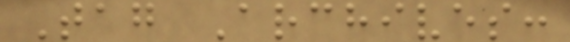Tag Archives:
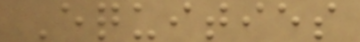Equities
